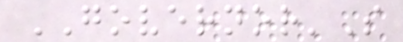GOVERNOR'S
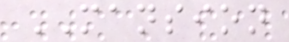MANSION
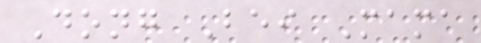Dong Bei Mama
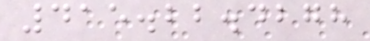415.22.4278
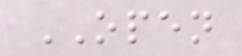OPEN
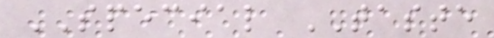SPECIAL TASTE
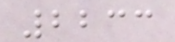2233
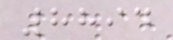8894
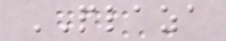PLAZA
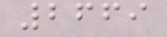2669
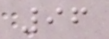96
